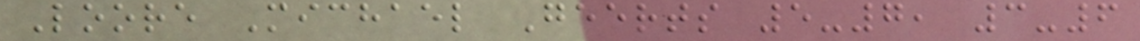Loore Michael Geerts 5-7, 3-6
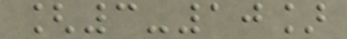[3-10]
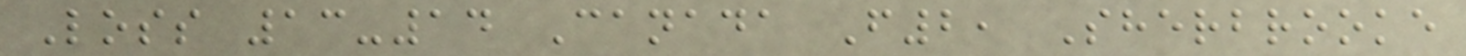Loss 13-14 Canada F2, Sherbrooke
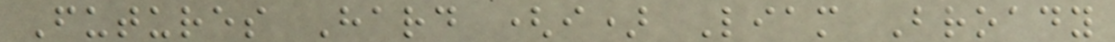Futures Hard (i) Liam Broady
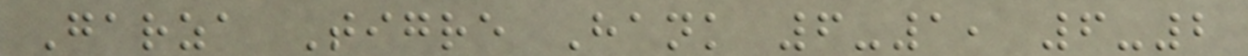Garza Tigre Hank 6-1, 6-2
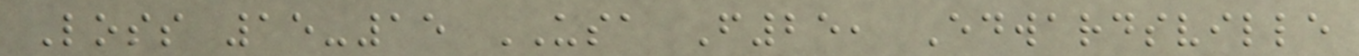Loss 15-15 USA F25, Edwardsville
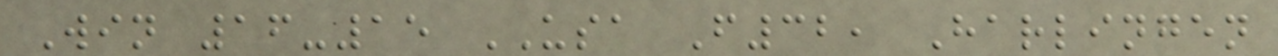Win 16-15 USA F32, Harlingen
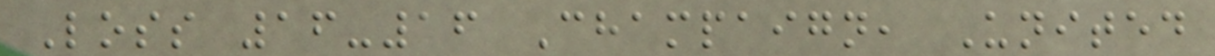Loss 16-16 Champaign, United
